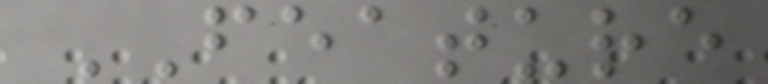FEATURE
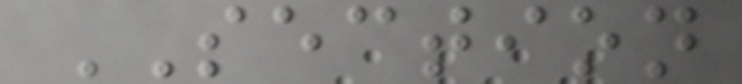SECTION
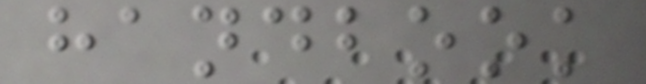handbook
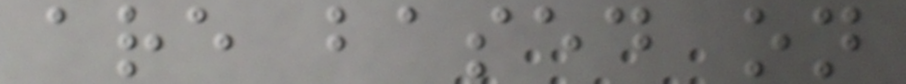are based on
